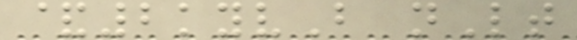&2kyvB nLt
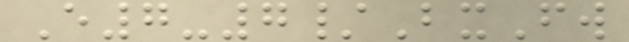E7-7/BxFw
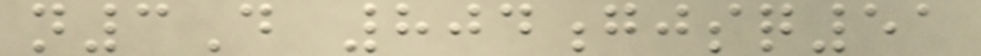n3D 804gjsq51
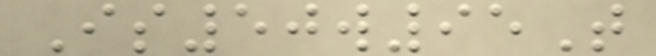Is50w95T
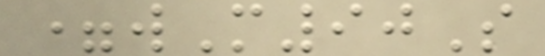=wM90S
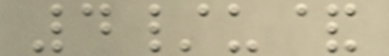4/u&
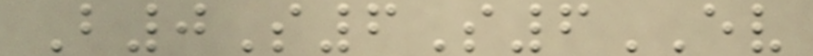B0S6S6EV
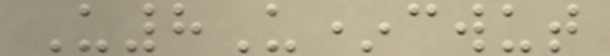U8U*cwut
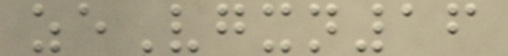zeVgxn16
